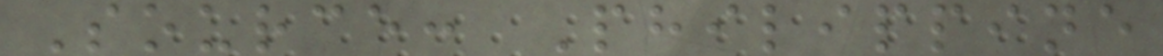Source: Philippine
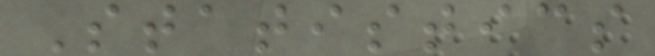Statistics
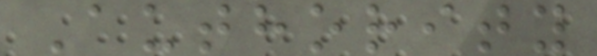Authority
